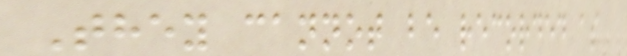They cannot be recorded as
